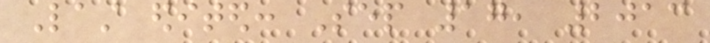Last edited: Sep 17, 2013
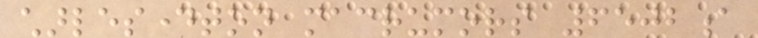charlesdayton macrumors 6502a
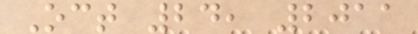Oct 24, 2011
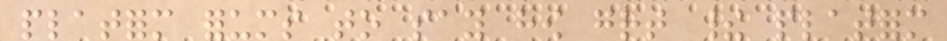platform forums to say how great their platform
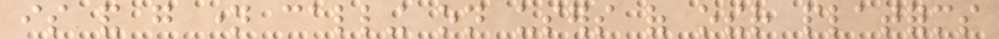is and go name calling on users of other platforms
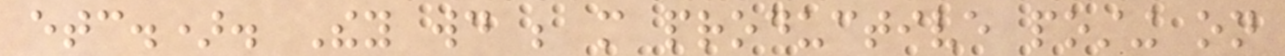etc.). They would be more productive posting on
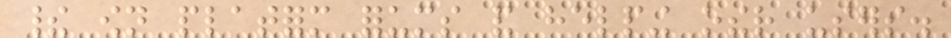their own platform forums and helping other users.
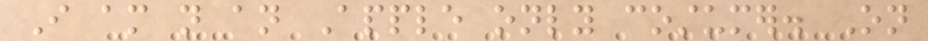I am not an Apple only costumer. On
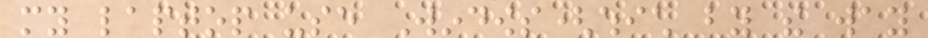my laptop use Windows(which by the way
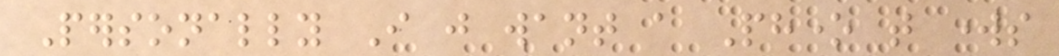Personally I just want a Phone that works
